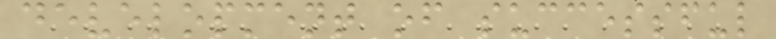development of successful
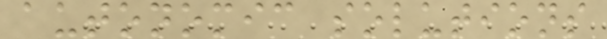autonomic solutions
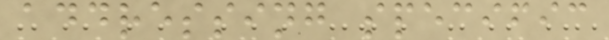addressing specific
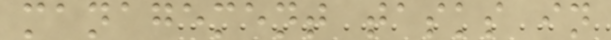management tasks in
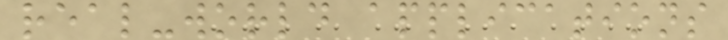real-world applications
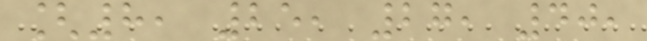[8, 25, 27, 40,
